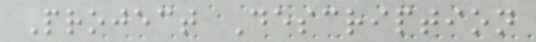Project Description
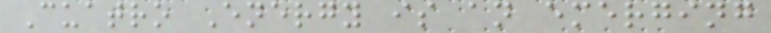Cuatro Energy is an emerging
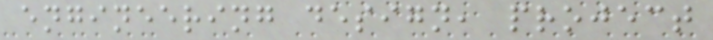engineering design, project
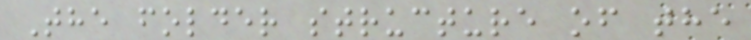The folder structure of the
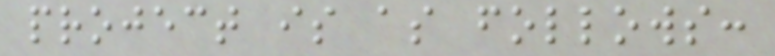project is as follows:
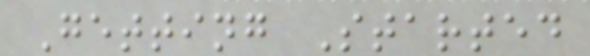Getting Started
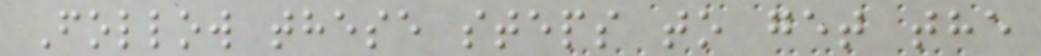Follow these steps to get the
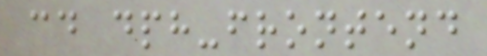cd dph-frontend
